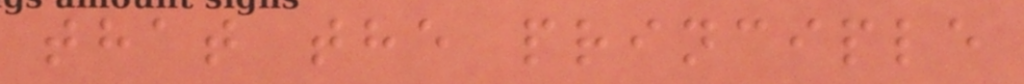that the principle
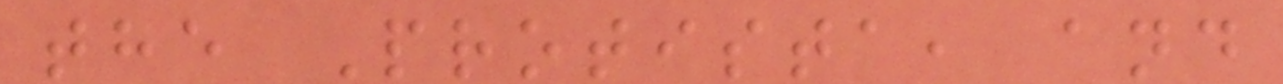the Protista, and
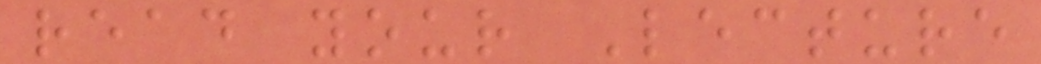read your Lecture
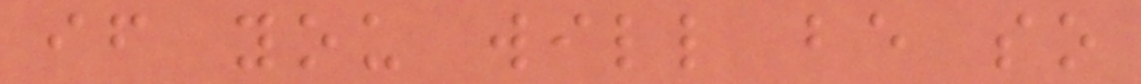if you will be so
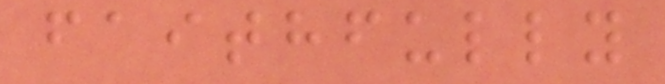faithfully
